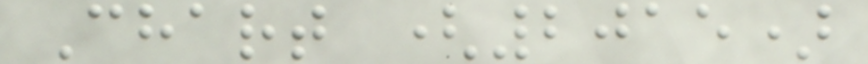Chart (2015)
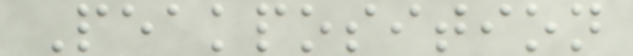Peakposition
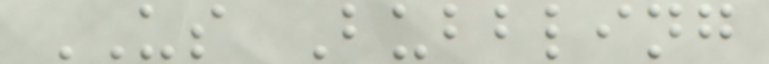US Bubbling
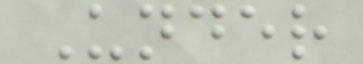Under
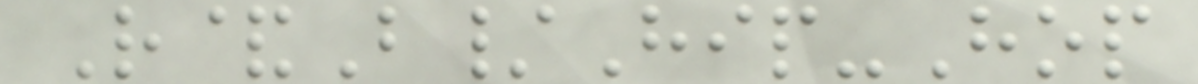R&B/Hip-Hop
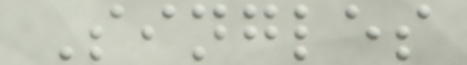Singles
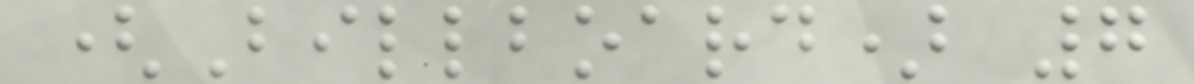(Billboard) 7
